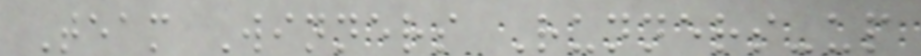Team Winners Runners-up
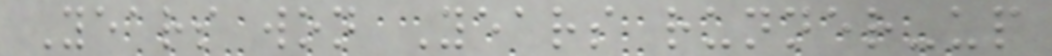Years won Years runner-up
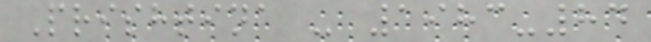Prishtina - 1983-84
